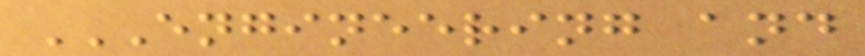ENGINEERING AND
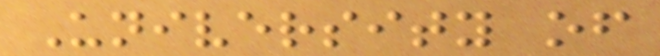University of
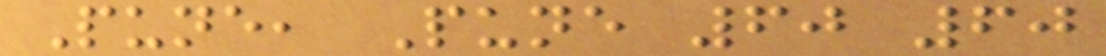Pune, Pune 60 60
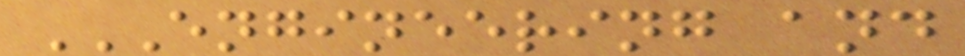ENGINEERING AND
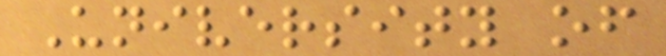University of
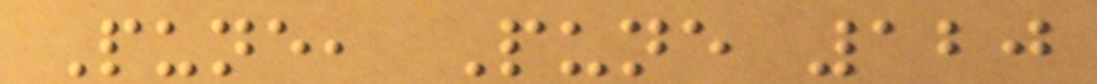Pune, Pune 120
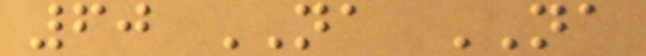60 NA NA
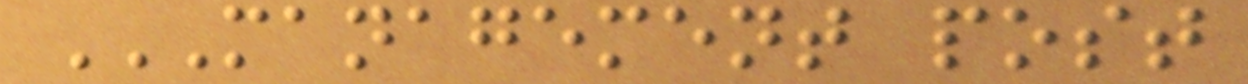MANAGEMENT POST
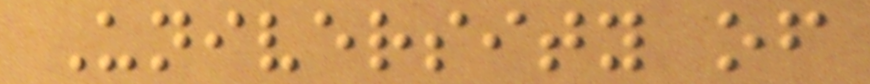University of
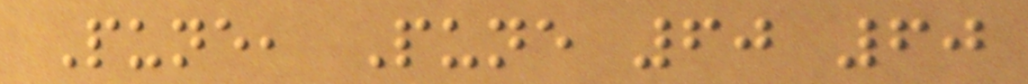Pune, Pune 60 60
